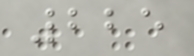225
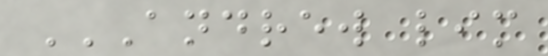ANDREW LIM
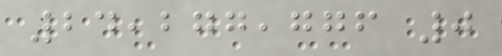24,277,776 0
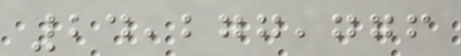24,277,776
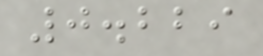0.229
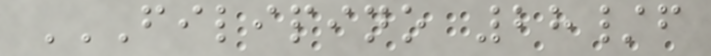FILIPINO 28/F
